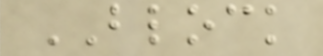BLOCK
